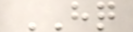HQ
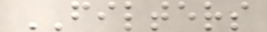FILTERS
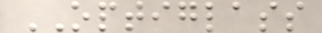OPTIGLASS
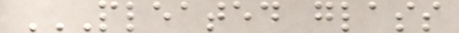PLEATED GLASS
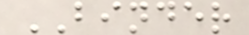BINDER
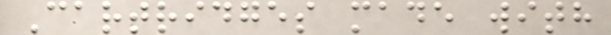Cartridges made with
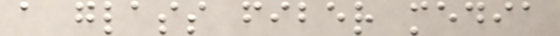a glass fiber media
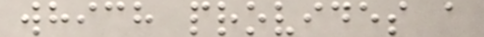which provides a
